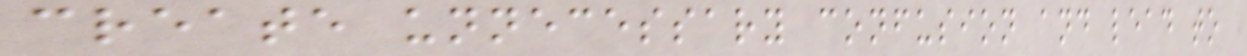create unnecessary confusion and lead to
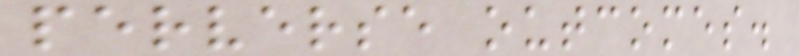perverse outcomes.
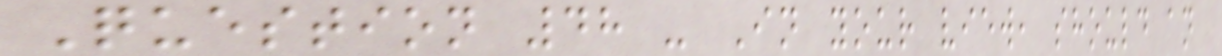Question 48 - In your view, should an
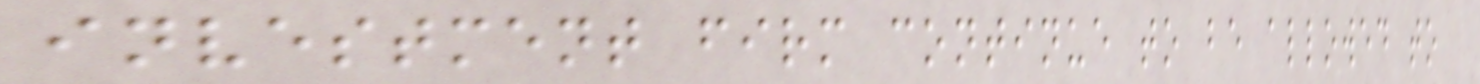investment firm continue to be allowed to
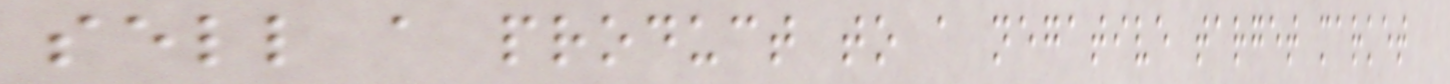sell a product to a negative target market
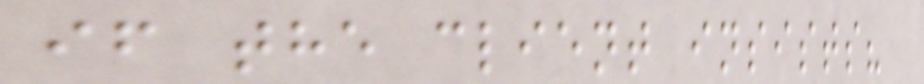if the client insists?
